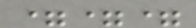===
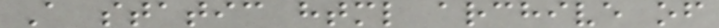A static html archive of
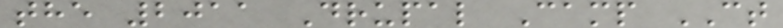the 2011 Drupal Camp CT
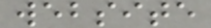website
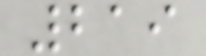219
